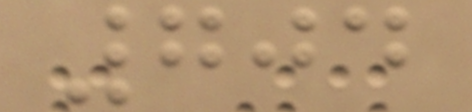704
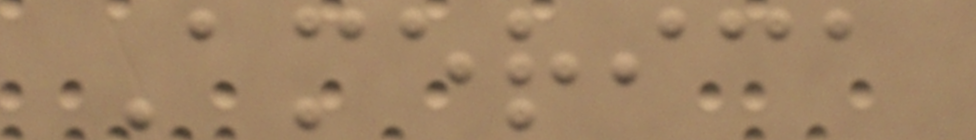America
